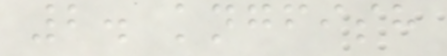2. kngfish
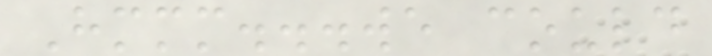Hmmm...we could
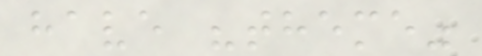have "theme"
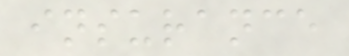insurance
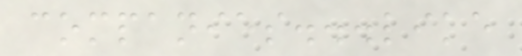companies...like
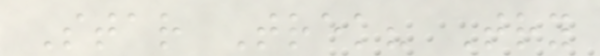Star Trek? Try
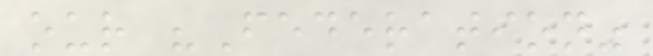our "Federation"
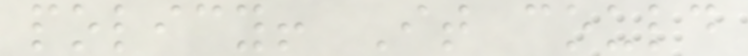policy! It could
